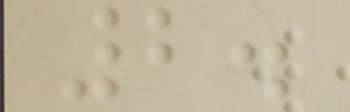2.
